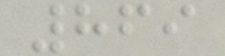869
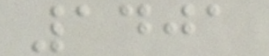1401
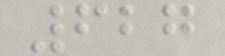627
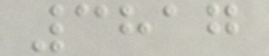3817
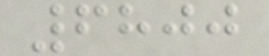6800
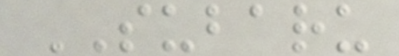SUBARU
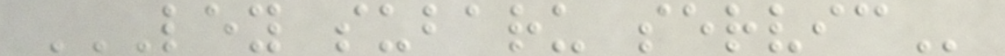LEY SUBARU SERVIC
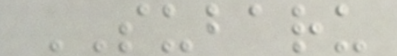SUBARU
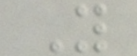Y
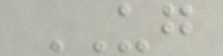UG
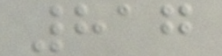817
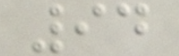94
